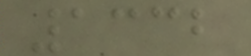1332
